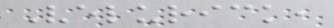Velurick,
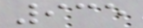935
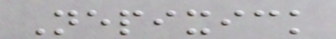Nepixick
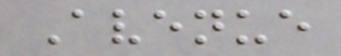Avenue
